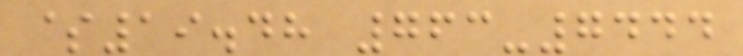$19.48 763-7444
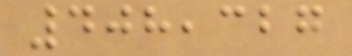408,327
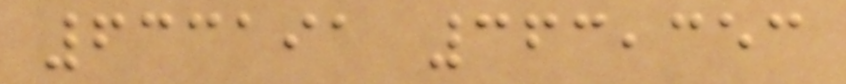633191 363,353
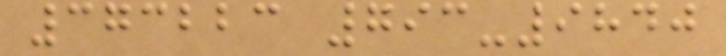373223 793-9840
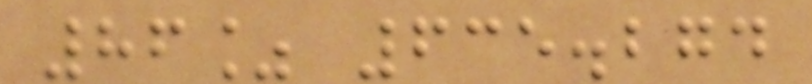86% 635.274
